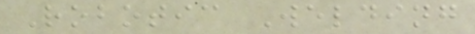Robotic Welding
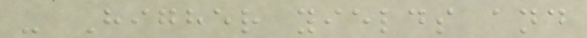- Higher yields and
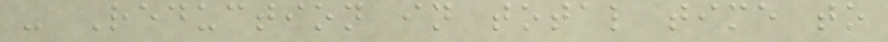- Reduction in total time to
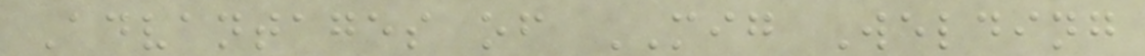Advantages of MIG Welding
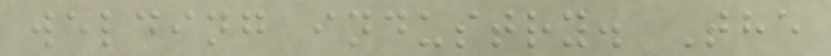welding industry. The
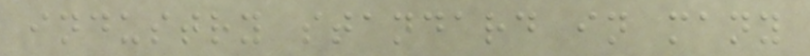industry standard in many
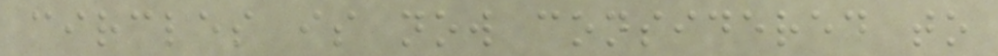circles is now considered to
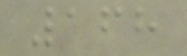168
